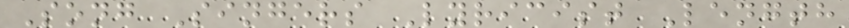Song Singers Lyricist Length
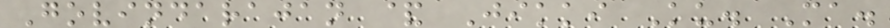Govindarajan & Jikki Ku. Ma.
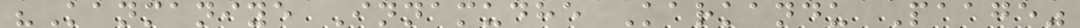"Kanmaniye Innamudhe Karkandu Paage"
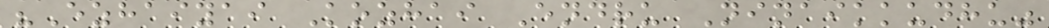"Ezhaiyai Kozhai Endru Ninaikkudhu"
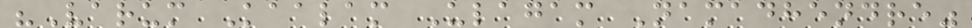"Varum Kaalam Ulagam Namadhendre"
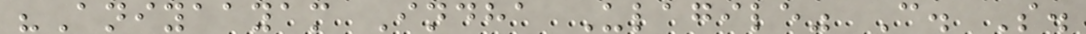"Aniyaayam Indha Ulagile" C. S.
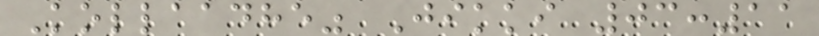Kollaadhe" Jikki 03:11
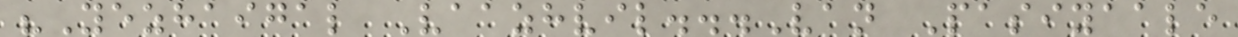"Yezhaigal Vaazhvil...Van Pasiyaale
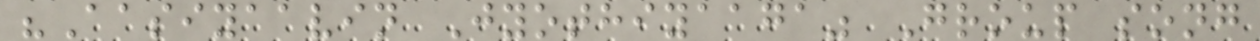"Aasiyaavin Jyothiyaaga" Group song
